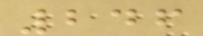246
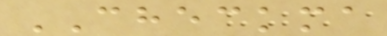CHECKMA
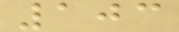103
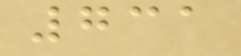731
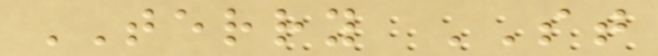TERRY ST
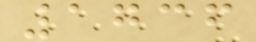1736
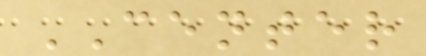CENTER
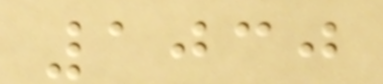1030
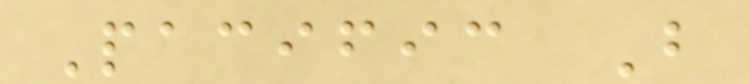Pacific B
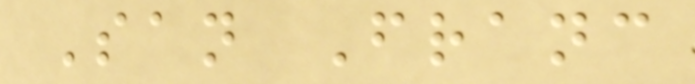San Franc
